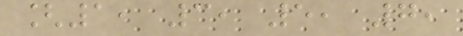[1, 3, 5, 7,
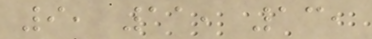9, 11, 13,
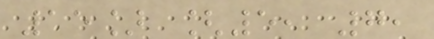15] [5, 7,
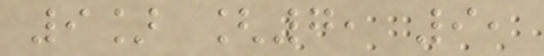9] [7, 9,
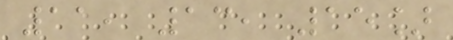11, 13, 15]
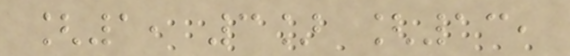[1, 3] [13,
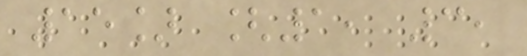15] [1, 3,
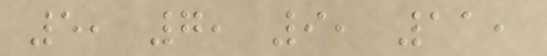5, 7, 9, 11,
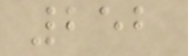252
